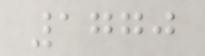1770
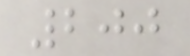200
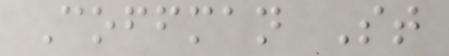Coffman St
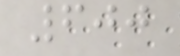600
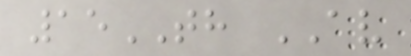15TH AV
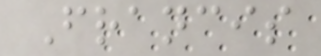Francis
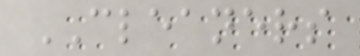CLEANERS
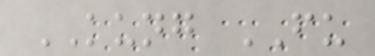KUNG FU
